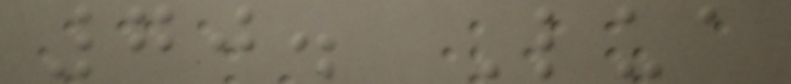70. Lua
